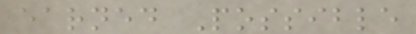earned Possible
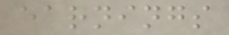earnings
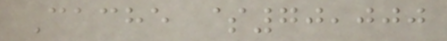Cache $70,000
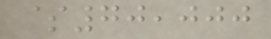$70,000
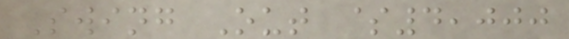Swing Out $4,000
